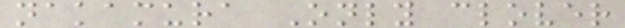nakamura Only clover
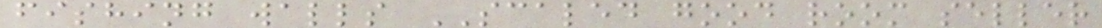fishing walls SCALED good room seller
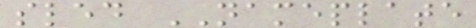sled NAMEPLATE
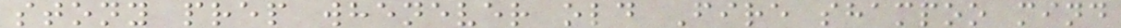stony prep whenever old Fire shampoo mind
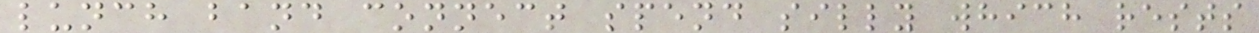lunch band connect spend silly which rests
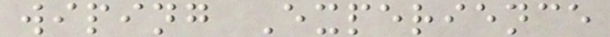wiping Experience
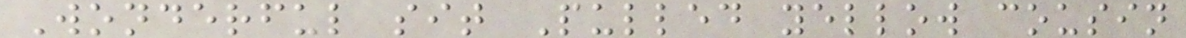Wonderful sit Pulled yellow cousin
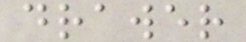drawer
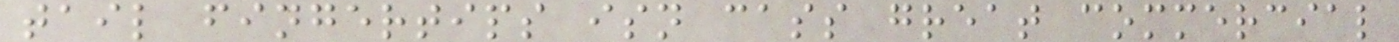tail fingertips isn cass great commercial
